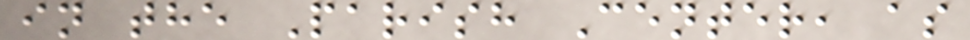in the Parish Center, as
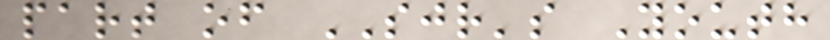part of SJR's Youth
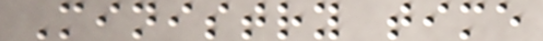Ministry time
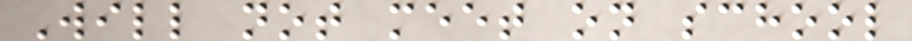Will not meet on school
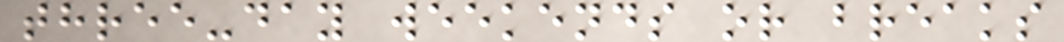three-day weekends or breaks
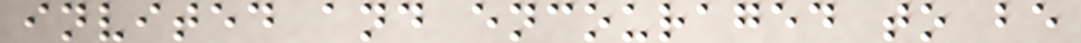invited and encouraged to be
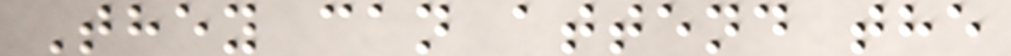They can attend the
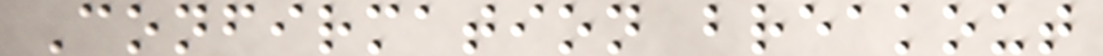Confirmation breakout
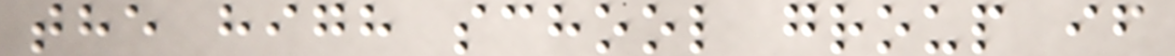the high school group if
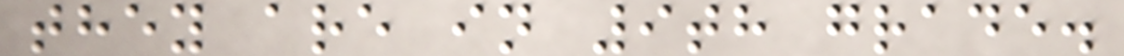they are in 9th grade.
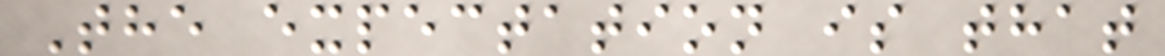The expectation is that
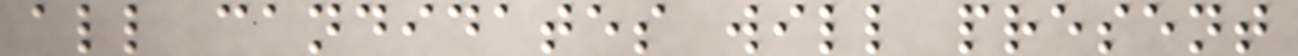all candidates will present
